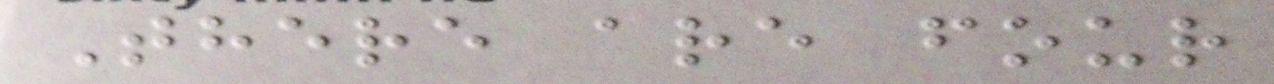There are four
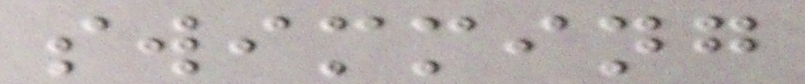swimming
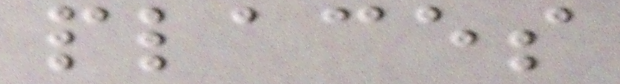places
